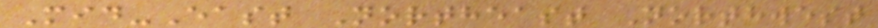Mid-East Northeast Northwest
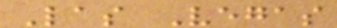Las Vegas
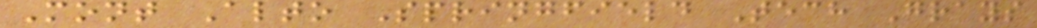Mont Alto Springfield Tech Grays
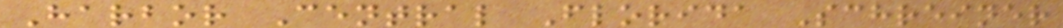Harbor Central Florida Schreiner
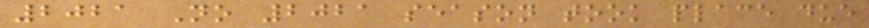2021 No 2021 season took place due
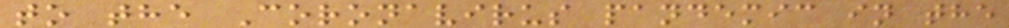to the Coronavirus pandemic in the
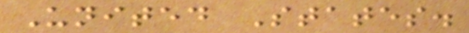United States.
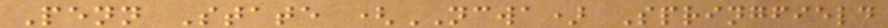Penn State (NCWA) Springfield
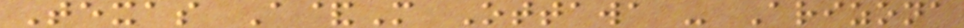Texas A&M Ottawa - Arizona
